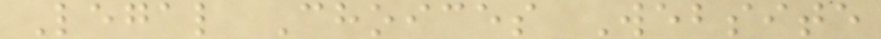Legal Choices Website
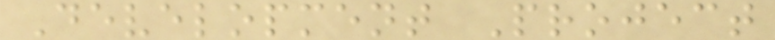Development Project
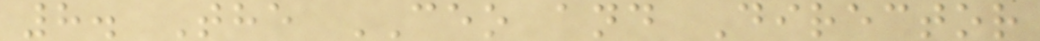8. The CEO and Director
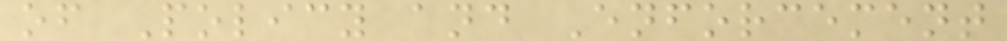of Policy and Enforcement
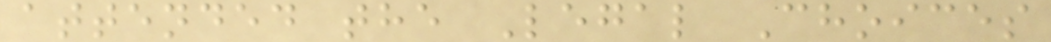attended the Legal Choices
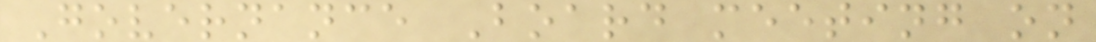Governance Board meeting on
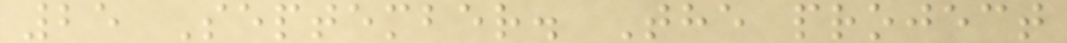25 September. The project
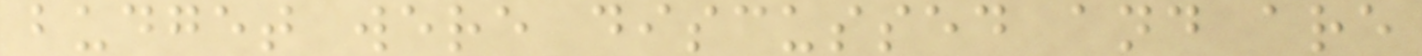budget were discussed and are
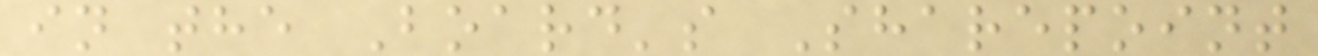in the Board's Sharepoint
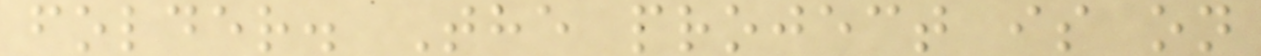folder. The project is on
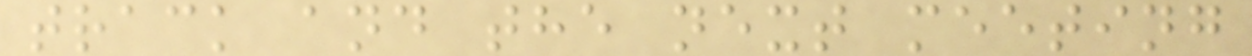track and the next meeting
